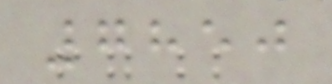7850
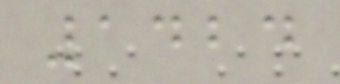1424
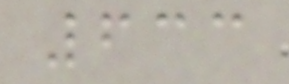633
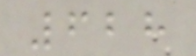628
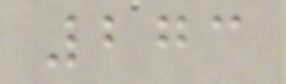273
